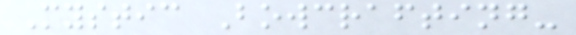Mystic Bowcrafting-
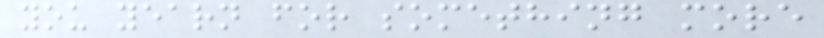you yearn for something more
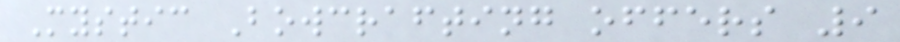Mystic Bowcrafting offers 9
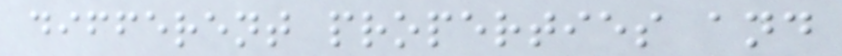different properties and
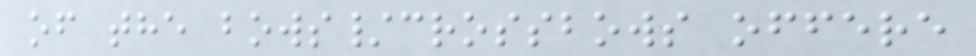of the bows/crossbows offere
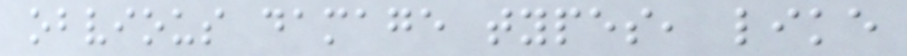obvious damage types, like
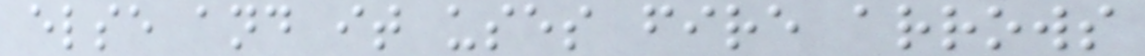else and it uses fire arrows
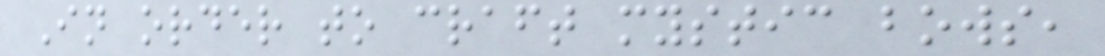In order to craft mystic bows,
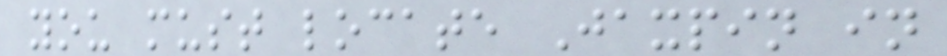you must locate Jaxpin in
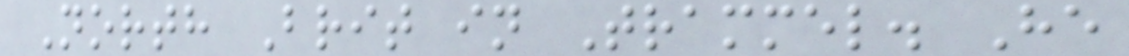North Brit in Trammel. He
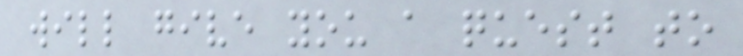will give you a quest to
